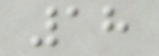18
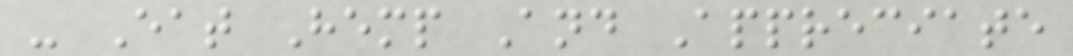- Eat Hemp And Appreciate
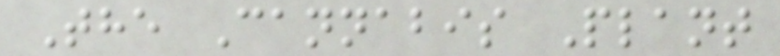The Cannabis Plant
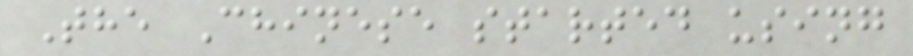The Chinese started using
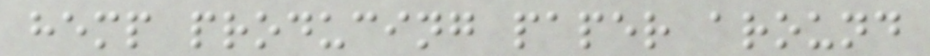hemp producing paper around
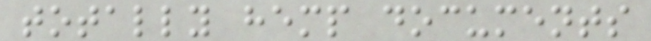totally hemp documents
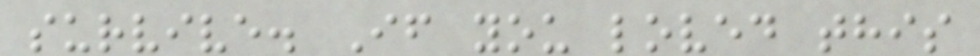survive. If you loved this
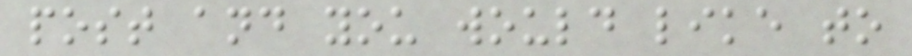post and you would like to
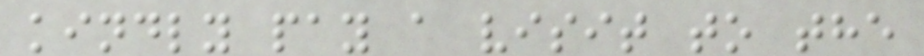kindly pay a visit to the
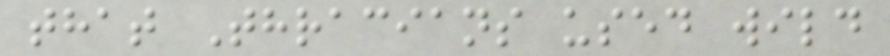that Thracians used wild
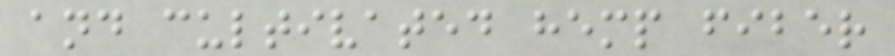and cultivated hemp fiber
